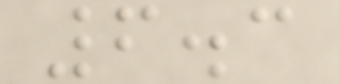6.3
